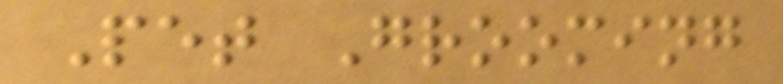Pet Grooming
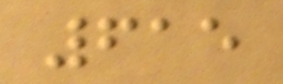615
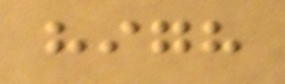high
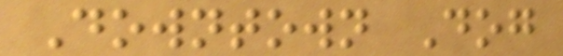Downtown Dog
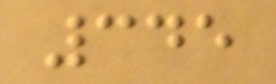345
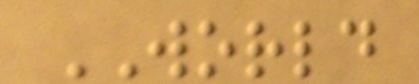WORLD
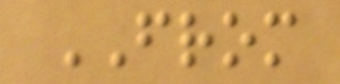FROM
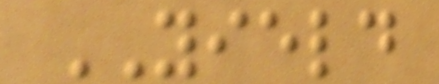YIELD
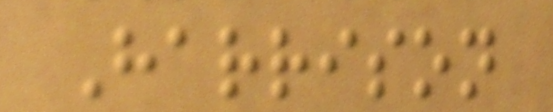Harrison
